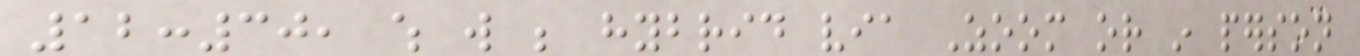12:30, which will be hybrid via Zoom or in person
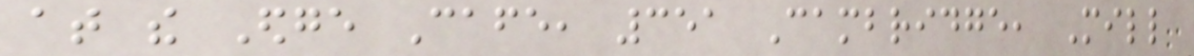at the Edge Cafe, 351 Cambridge, Mill
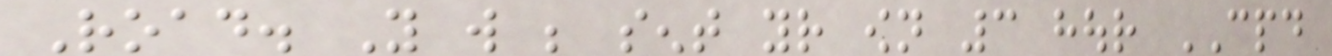Road. You will be sent your own 3 hour CPD
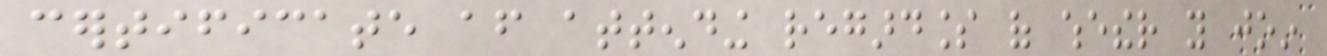certificate after attending regardless of whether you join
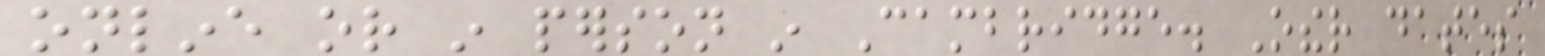online or in person in Cambridge. Other dates
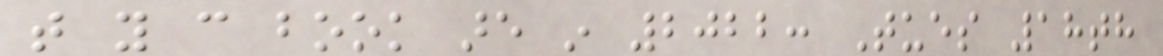that you can book are in 2022: Tues 18th
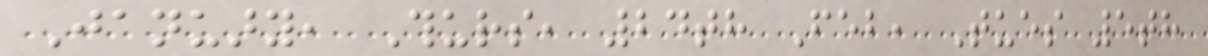January, Thurs, 24th Feb, Tues 5th
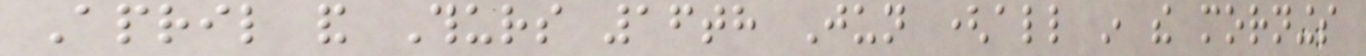April and Thurs 16th Jun (all in the mornings
